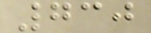730
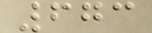673
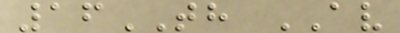16TH AV
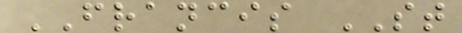FRANCIS ST
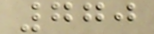770
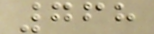768
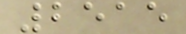2515
